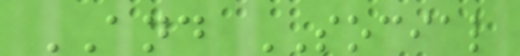AND SOCIAL
